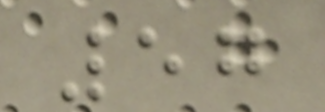57
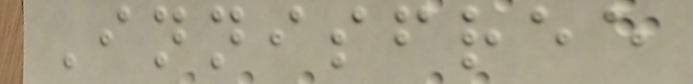Innisfree
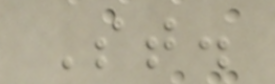St.
